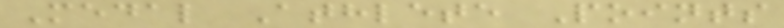Medal Athlete Points
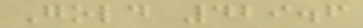Gold 429.6
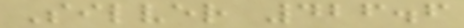Silver 426.6
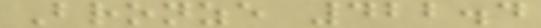Bronze 422.4
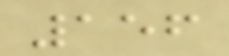156
